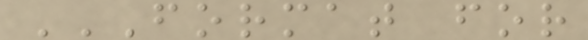FORMAT FOR
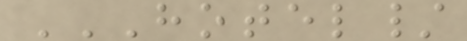HOTEL/
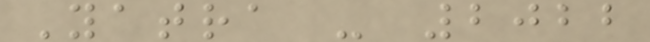Yatra - 2022
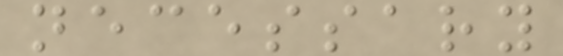necessary
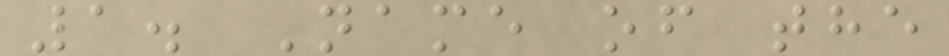1. Name of the
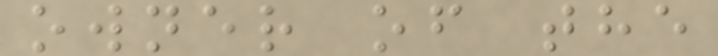owner of the
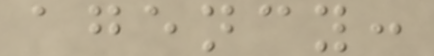agency:
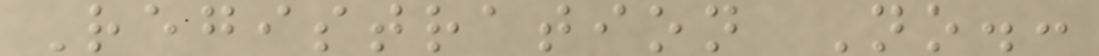Registration No.:
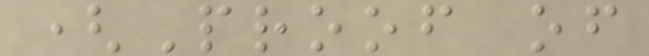(Proof of
